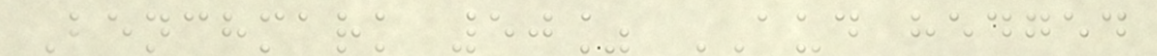Benchmark 50% AUD hedged
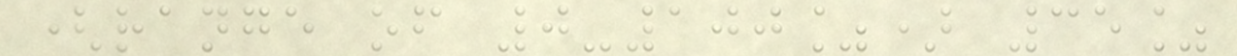(range of 0-100%) 35%
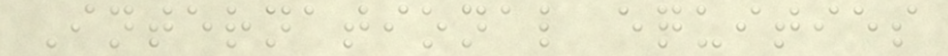International equities
